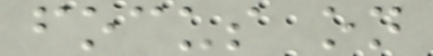focus on
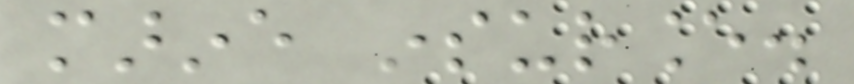marine insurance.
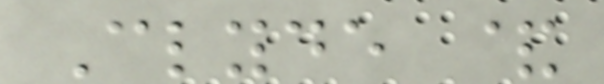Clyde &
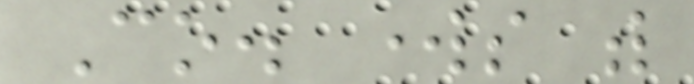Co. works with
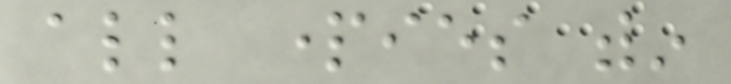all parties within
